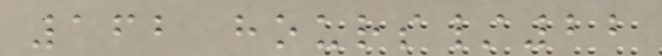162 hours/22
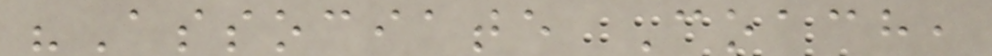"Associate Coach,
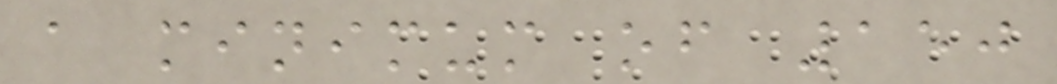a minimum of 150
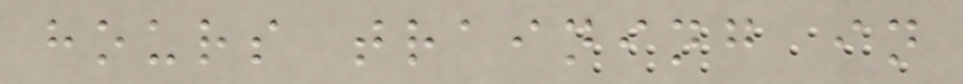hours training in
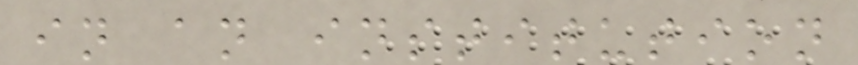in an institution
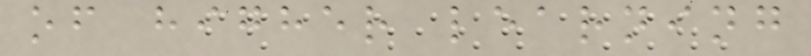of higher learning
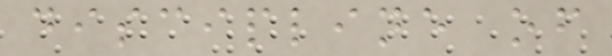discipline of
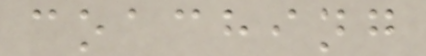coaching
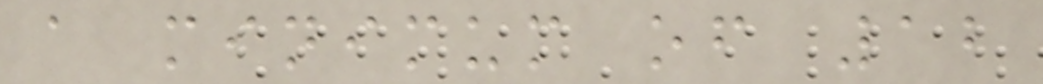a minimum of 12
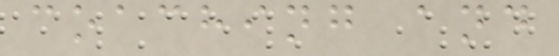coaching and
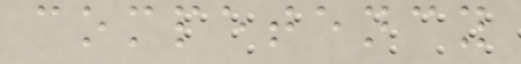competency
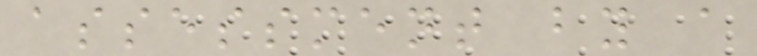assessment by a
